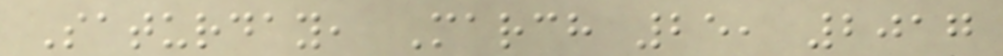Saturday, March 25, 2017
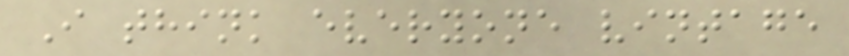I think everyone vintage
